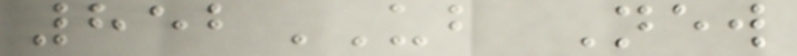852UB New
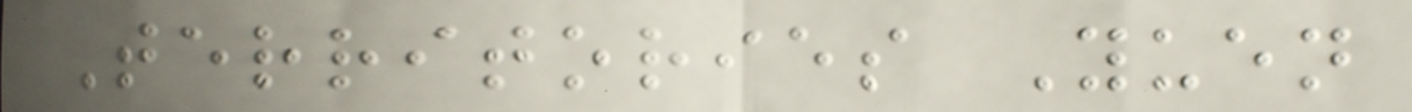Territories Yuen
